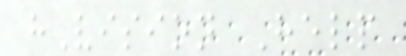hVision Help
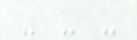- - -
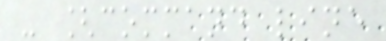- [command line
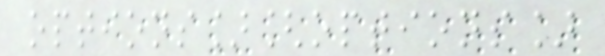options][options]
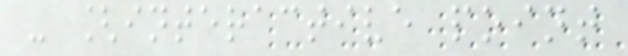- [interactive point
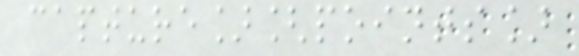capture][points]
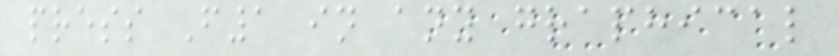press F1 in any graphical
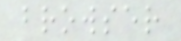browser
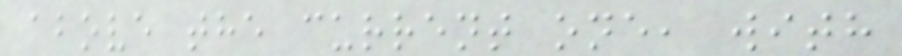above the current one, with
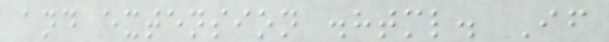and extension .html. If
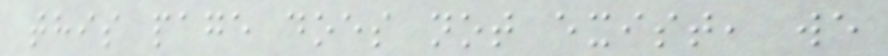this page does not exist, we
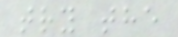try the
